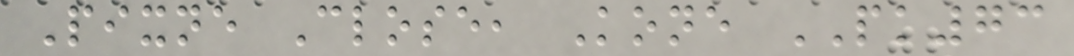Pixne Close, Kone PK73
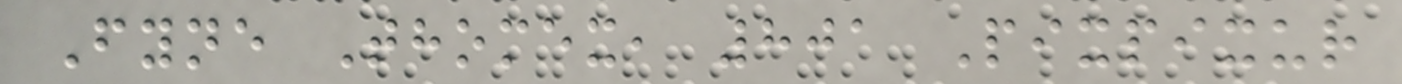Fyne Thomex, 801 Pixpixur
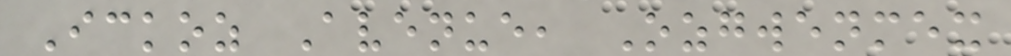Ickoz Avenue, Ozgwenmex
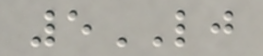5LJ
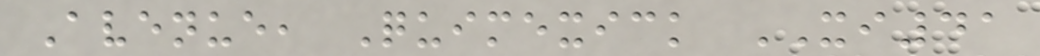Avenue, Quimexick XI41
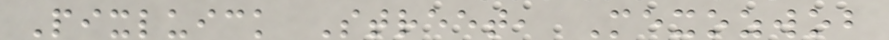Pixluick Street, Mexozwob
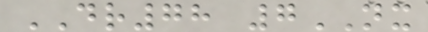DR78 7NX
